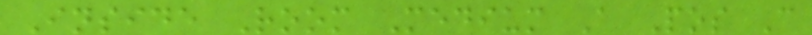Inside Room Medium A Pos C
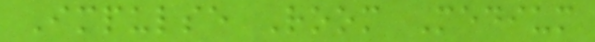Impulse Room Medium
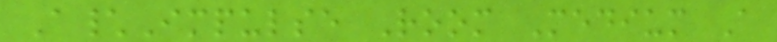A\Impulse Room Medium A
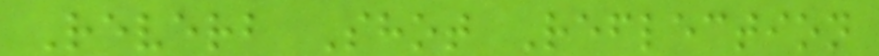Reverb Shot Reflection
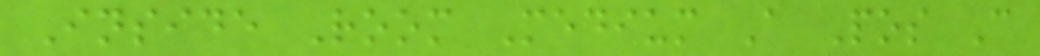Inside Room Medium A Pos C
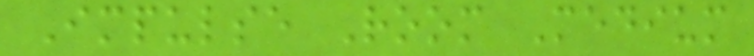Impulse Room Medium
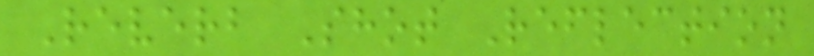Reverb Shot Reflection
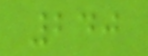240
